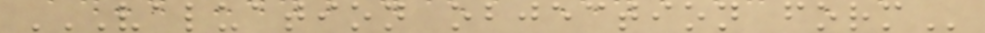VALUATION OBJECTION FORM
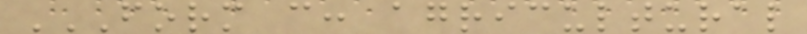FORM C: AGRICULTURAL
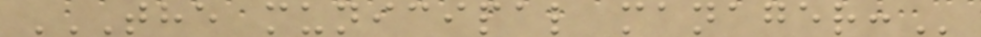THE MUNICIPAL MANAGER:
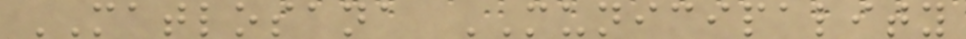MATLOSANA MUNICIPALITY
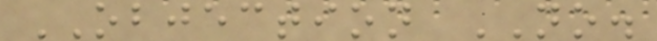OBJECTION NO.
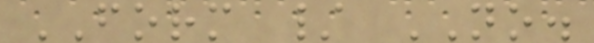FORM / NO.
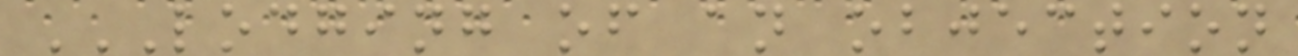LODGING OF AN OBJECTION
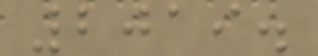2019.
